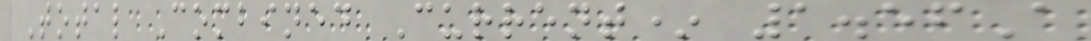Total Combined Current* 1.56A
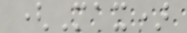(Max)
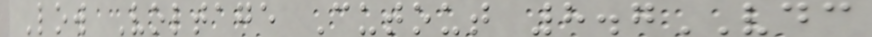Low Voltage Cutout 8.7VDC
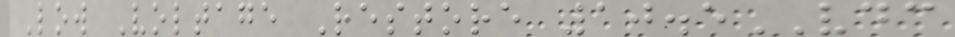Low Voltage Restore 10.5VDC
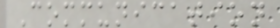Communication
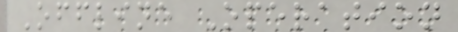Offline Operation
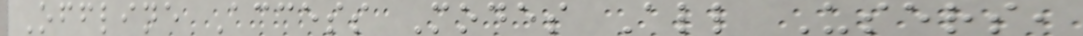Offline Access Modes All Users,
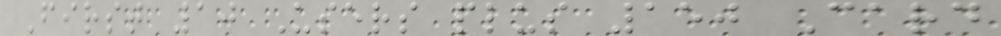First 10 Users plus 150 Card
